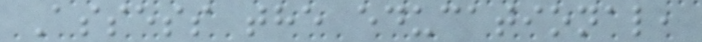Assess the educational,
